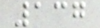137
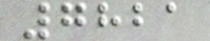7821
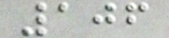106
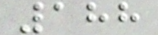188
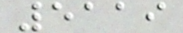5119
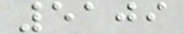5109
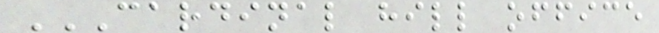CARDINAL HILL OFFICE
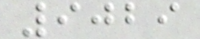9029
